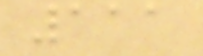111
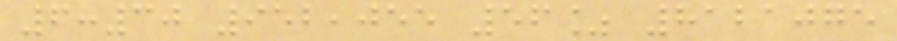6:30 952,055 56% 8121075
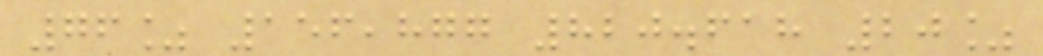76% 156,877 820.618 20%
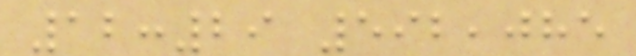12:29 592,085
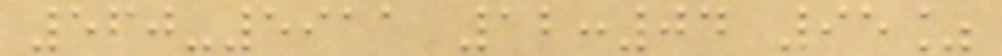560-5911 12:04 95%
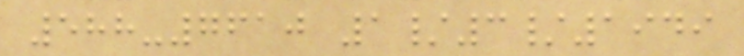588-7610 1/3/1949
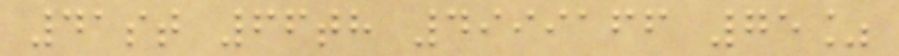41st 66th 4999166 75%
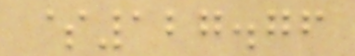$127.76
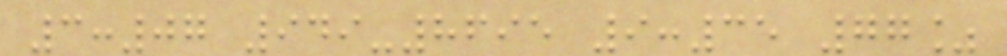3:07 949-8695 9:35 77%
